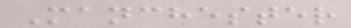Manchester
